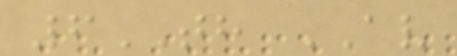6TH AV
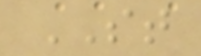ST
